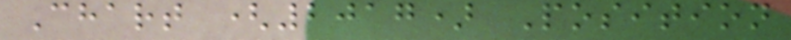Chart (2017) Position
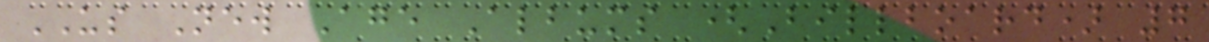US New Age Albums (Billboard) 7
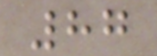87
